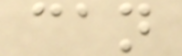can
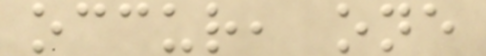occur, one
